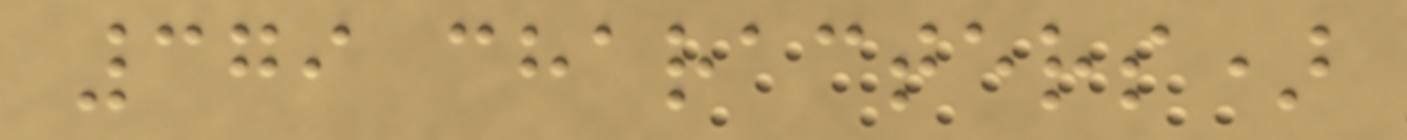379 characters)
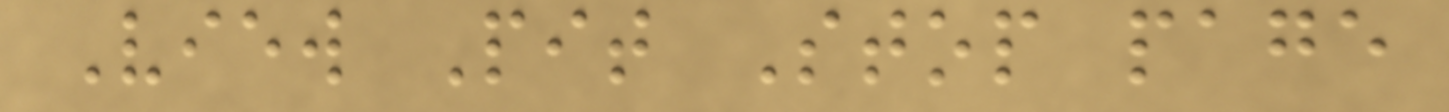View Pit Stop page
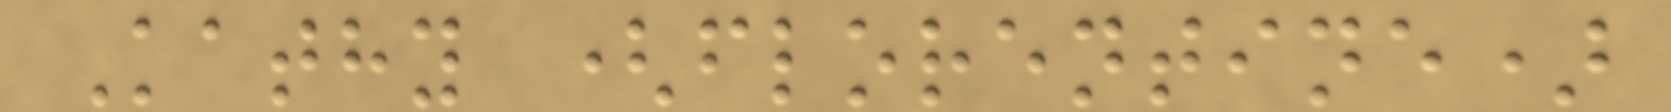Kathy (florentine)
